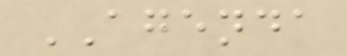AGENDA
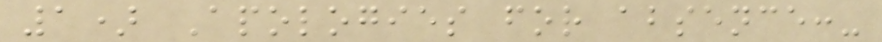1) Apologies for absence:-
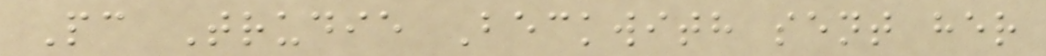Pc Trudie Beckwith sent her
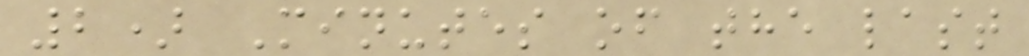2) Minutes of the last
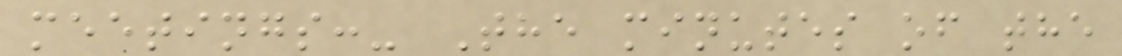meetings:- The minutes of the
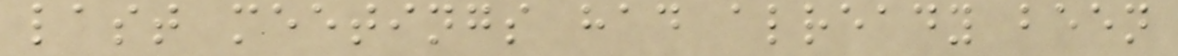last meetings had already been
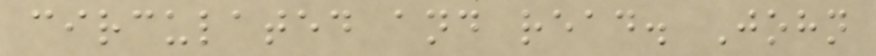circulated and read. John
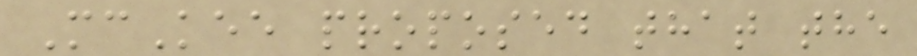McKee proposed that the
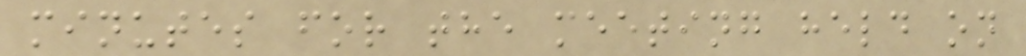minutes for the meeting held on
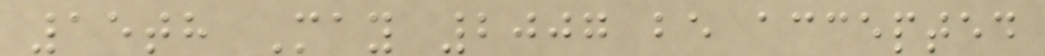15th May 2007 be accepted
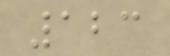123
